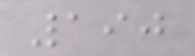190
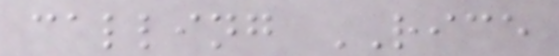calling RICE
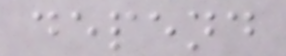depend
